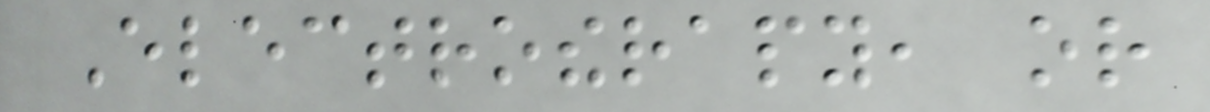Electrotherapy, or
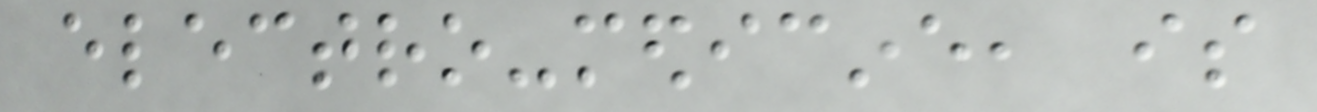electro-medicine, is
